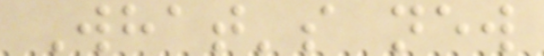What's new
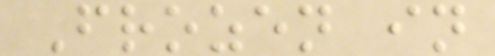Frozen in
